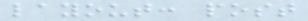layout: post
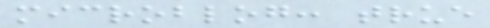microblog: true
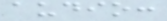audio:
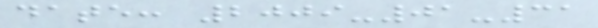date: 2009-01-31
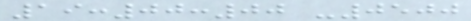19:00:00 -0500
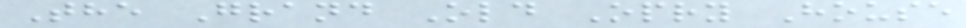The Grand Old Opry House
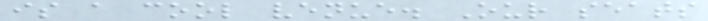is a cool venue. Our seats
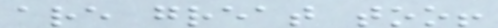are great too!
